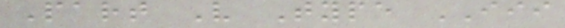Part V Type III
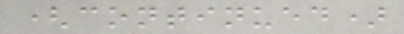(continued)
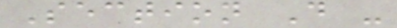Section D -
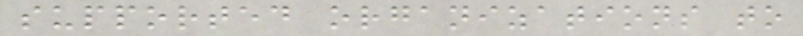supported organizations to
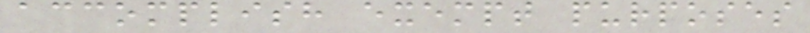accomplish exempt purposes
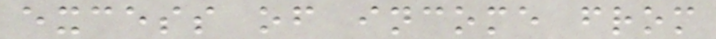excess of income from
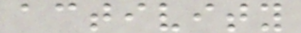activity
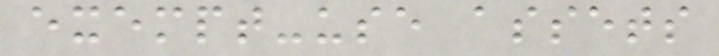exempt-use assets
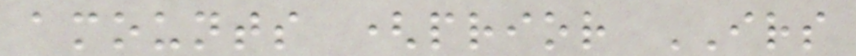amounts (prior IRS
